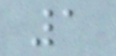1
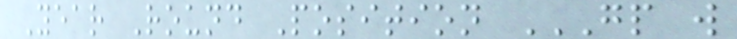Year Round Position GP W
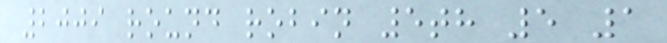2009 round robin 5th 5 1
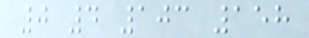0 4 103 158
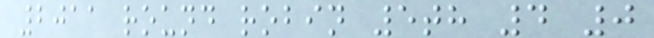2011 round robin 5th 4 0
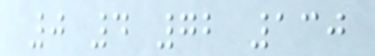0 4 72 130
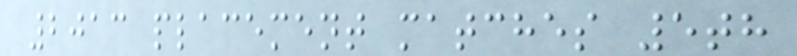2013 placement matches 5th
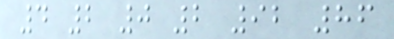4 2 0 2 92 86
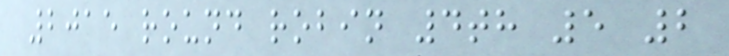2015 round robin 4th 5 2
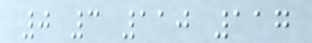0 3 110 117
